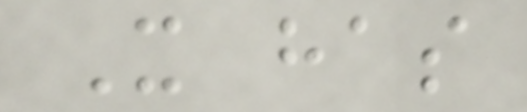It has
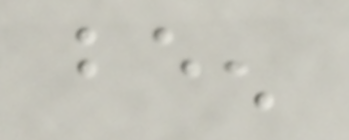been
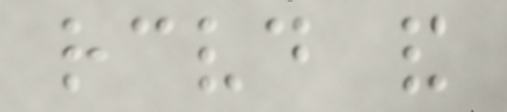received and
